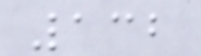132
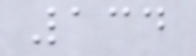134
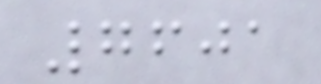7601
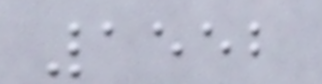1552
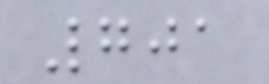701
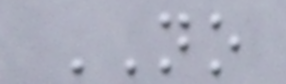NO
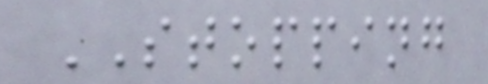STOPPING
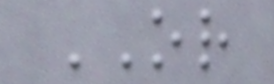OR
